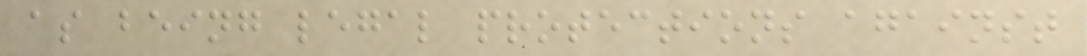as being legal protections against
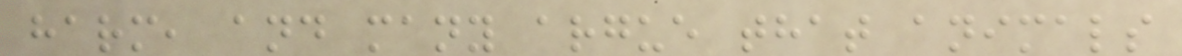harm, and many argue that animals
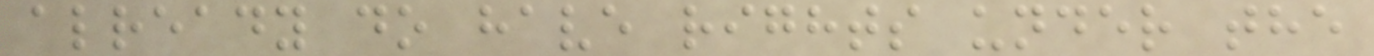already do have rights under the
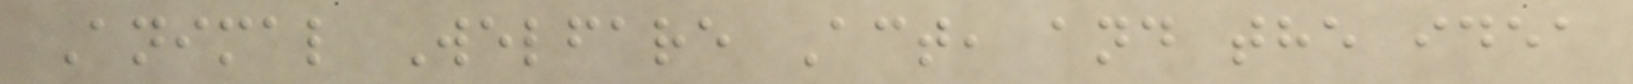Animal Welfare Act, and the idea
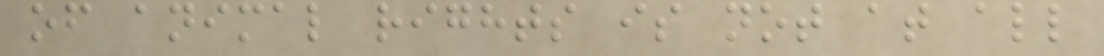of animal rights is not at all
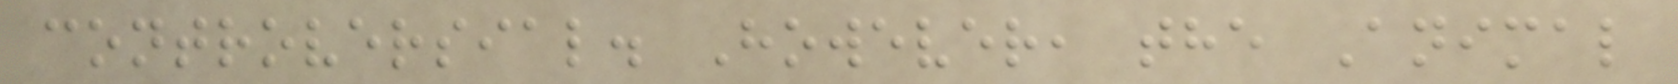controversial. However, the Animal
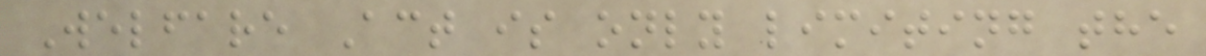Welfare Act is only limiting the
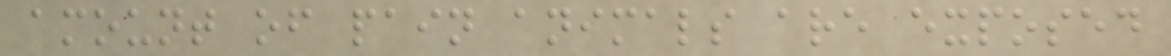amount of pain animals are exposed
